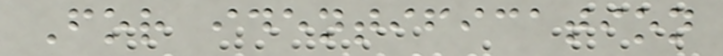For identification
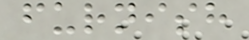furnish
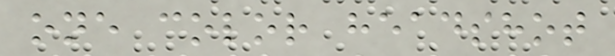one color headshot
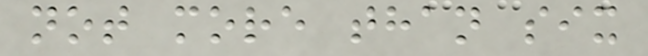not more than six
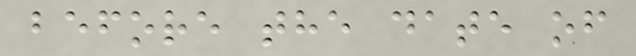before the date of
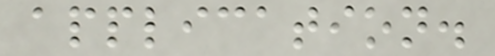application.
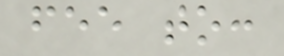fee to:
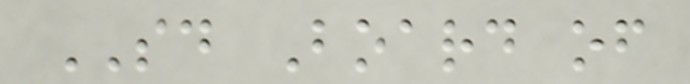SD Board of
